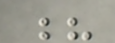?
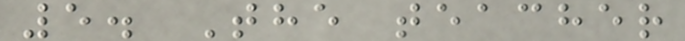5. The teacher
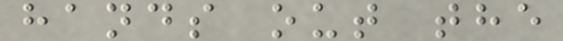hands out the
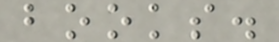books.
